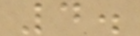4.
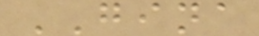GINA
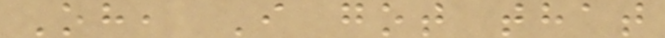Oh, I got that
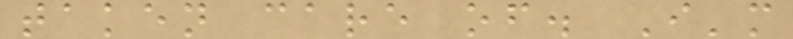taken care of. I'm
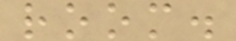room.
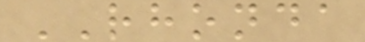RHONDA
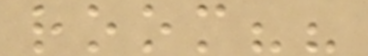room??
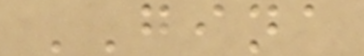GINA
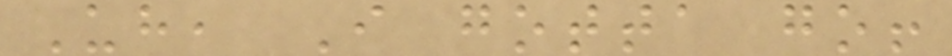Uh, I gotta go!
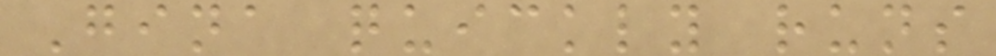Gina quickly runs
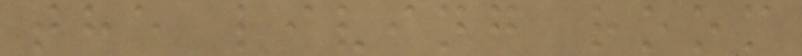the living room
